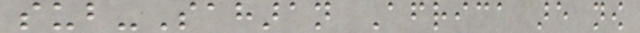sub-Saharan Africa are now
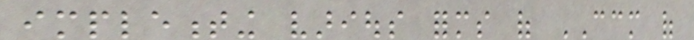implementing various forms of CCM of
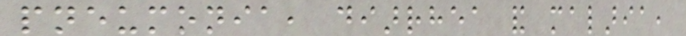pneumonia, diarrhea and malaria,
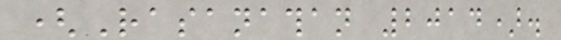(Rasanathan 2014).
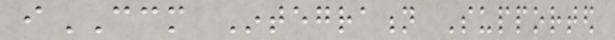iCCM Integration Supported
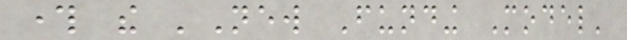through the 'New Funding Model'
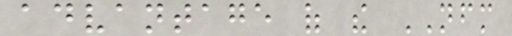advantage of the NFM
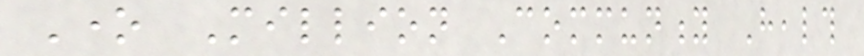One Million Community Health
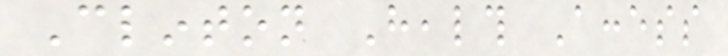Clinton Health Access
